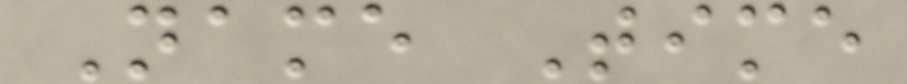Name Time
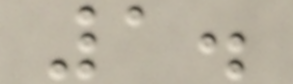1.
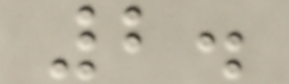2.
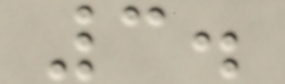3.
